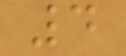4
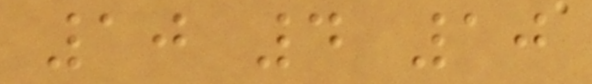10 4 10
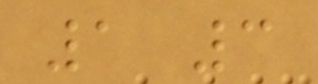1 3
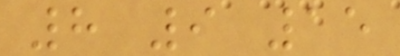8 9 15
